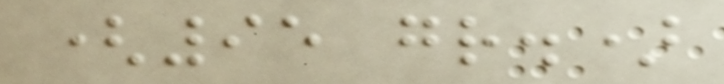(95 gr.)
